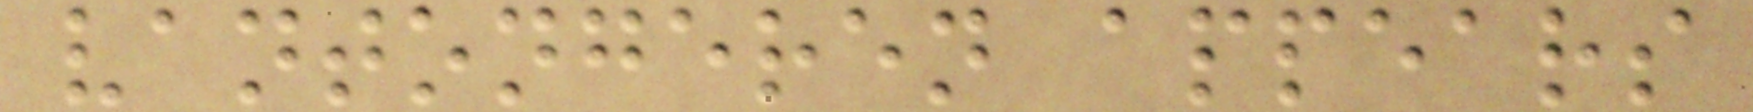vantongeren appears
